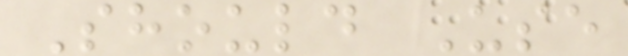Should Use
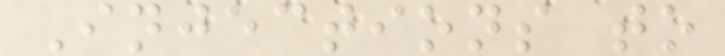Injections to
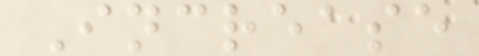Increase
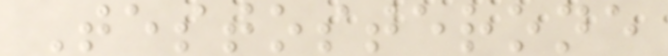Testosterone
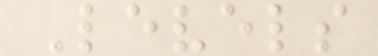Levels
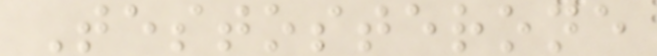Testosterone
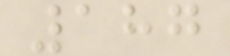187
